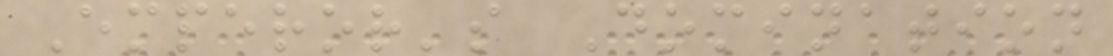Emperor's Domination
